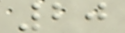20
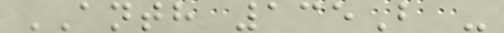ANTH 135B -
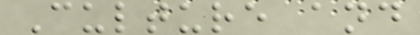Culture and
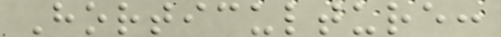Horticulture:
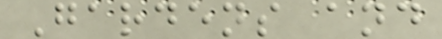Gardens and
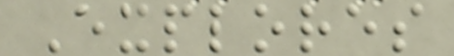Explores
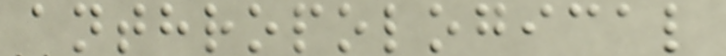anthropological
